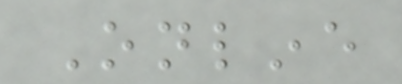Online
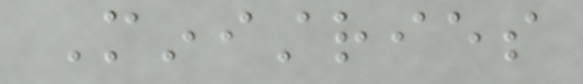Ministries
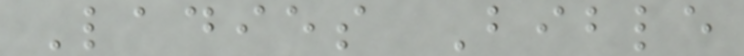Ladies Bible
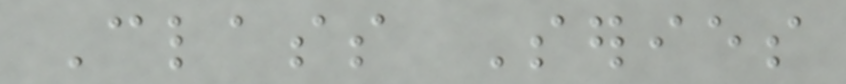Class Series
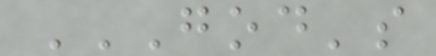GOD'S
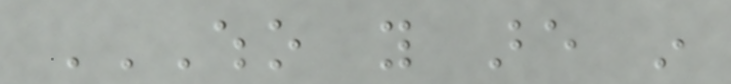WHO YOU ARE IN
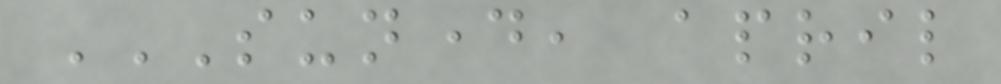SUNDAY, APRIL
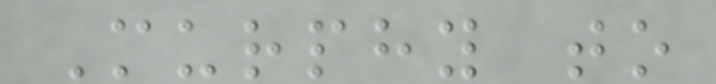Murphy to
